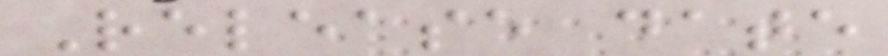Release date
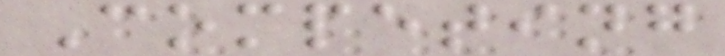Competing
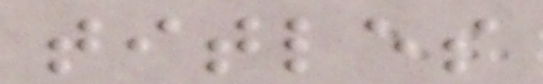titles
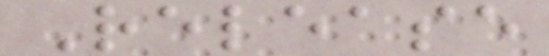Release
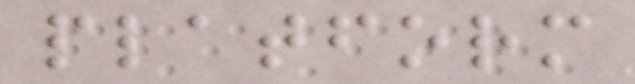platform
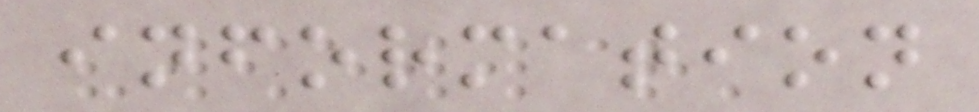information
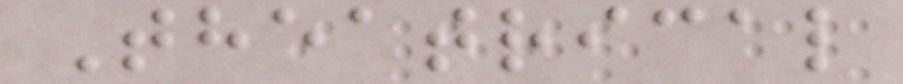Theatrical
